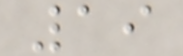19
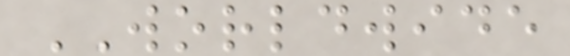WORLDWIDE
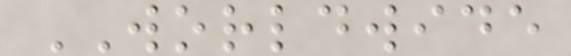WORLDWIDE
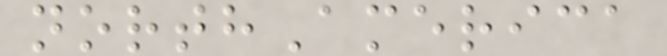northAmerica
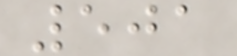501
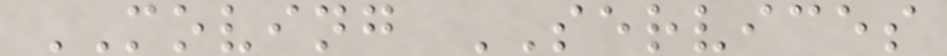MOVING SERVICES
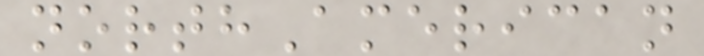northAmerican
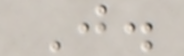J.
